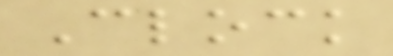Clock
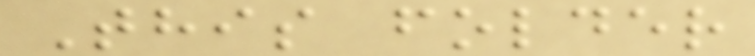This folder
